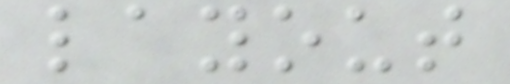layout
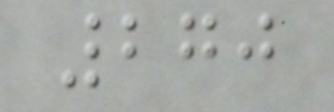270
